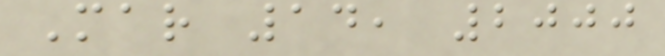Mar 14, 2000
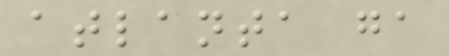atlanta ga
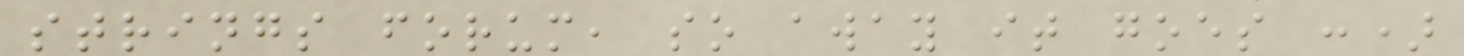strings forum, so away it goes :)
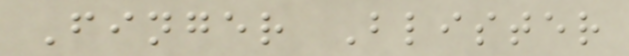Finger Blister
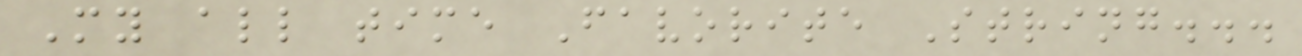My all time Favorite String...
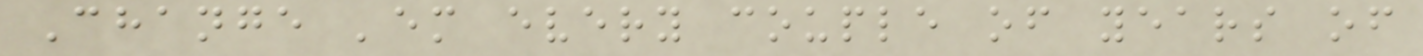Change 'em every couple of years of
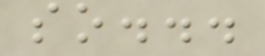so...
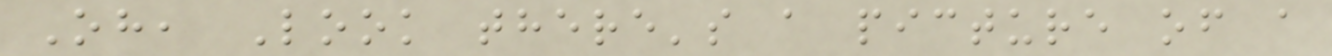Oh, Look there's a picture of a
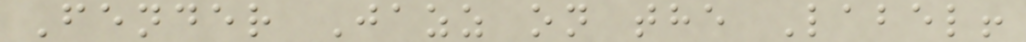Fender Jazz on the Label!
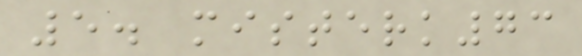5. misterk73
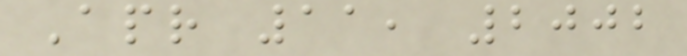Apr 11, 2002
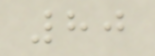80
